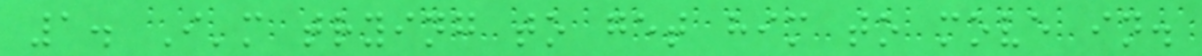1. I'm trying to get him to move in.
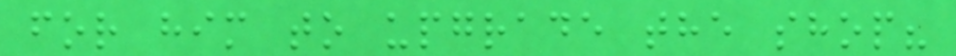for him to upgrade the shop?
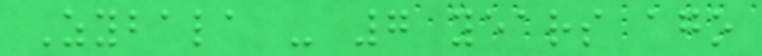Zybala - 7 years ago
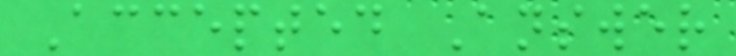Accepted Answer
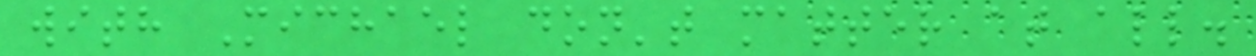with Michael don't matter at all.
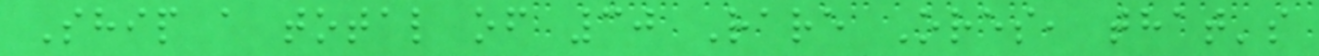Ship a total of 30 Rare Ores, that's
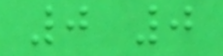0 0
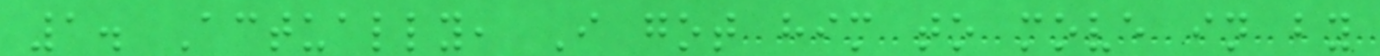1. Actually, I got him to move in by
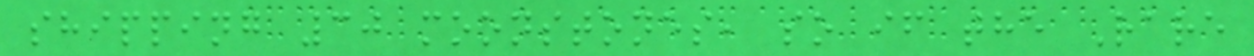shipping 30 moonstones, so if the Rare
